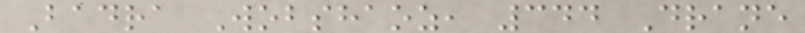Badra Wobshaoz, 344 Drane
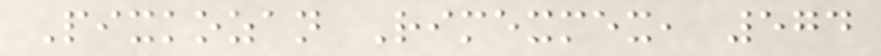Pixkozan Rimexmex, 574
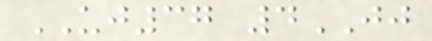UJ37 4JJ
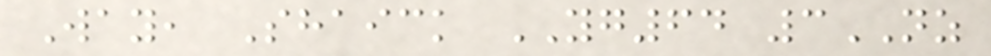Way, Shaick YG64 3NZ
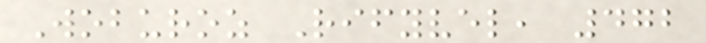Woburoz Rifyvel, 472
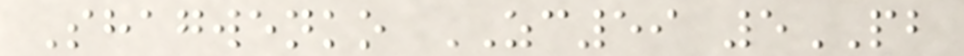Shagwenko ZC59 5PB
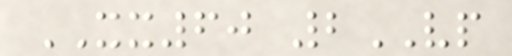XX60 2VP
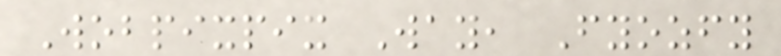Wobpixpix Way, Fyozfy
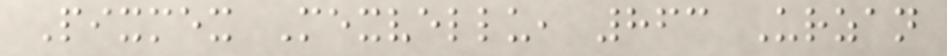Pixmex Mexvellu, 863 Urzan
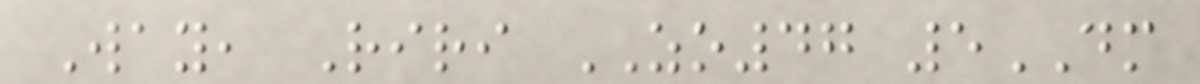Way, Riri ZO47 5DM
